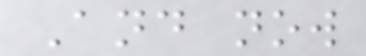And now
